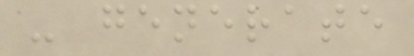- generate
